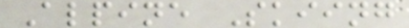Alpine Skiing
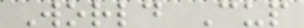World Cup
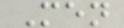Men
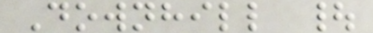Downhill |
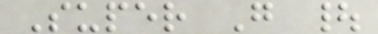Super G |
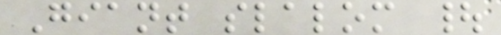Giant slalom |
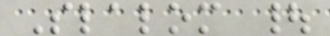Slalom |
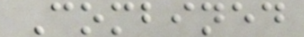Combined
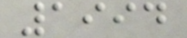1994
